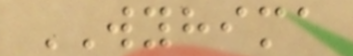WYHIMA
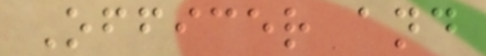Officer and
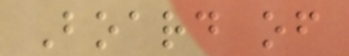Board of
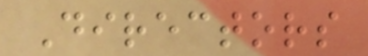Directors
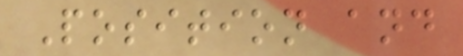Position and
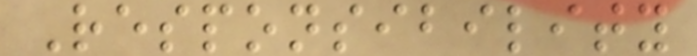Responsibility
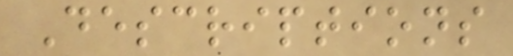Descriptions
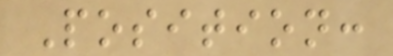Position:
